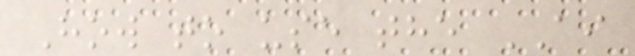How to use the AI
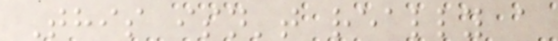This isn't really a
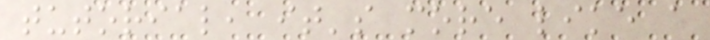tutorial, it's more like a
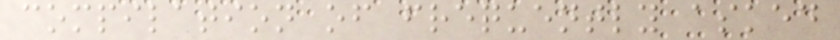compilation of frequently asked
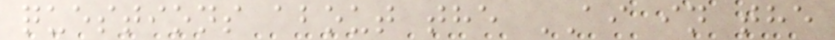questions about the AI in the
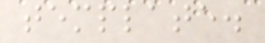template.
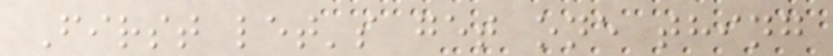First let's get one thing
